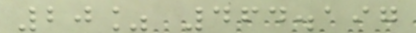20% 464.197
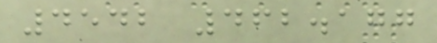4542 462.177
